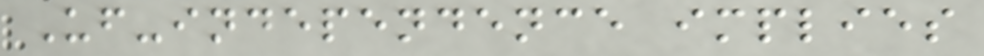Uf-independence implies
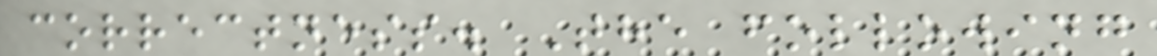correctness. The following
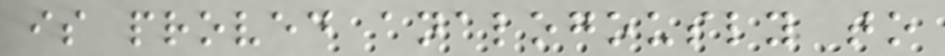is proved analogously to
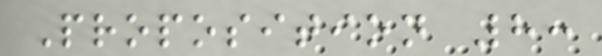Proposition 8:
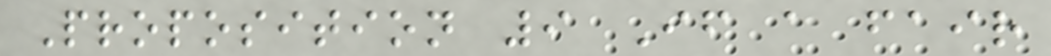Proposition 9 If a fair
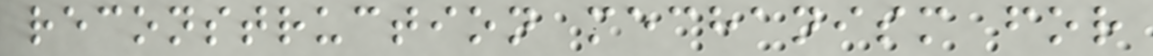reconstruction mechanism for
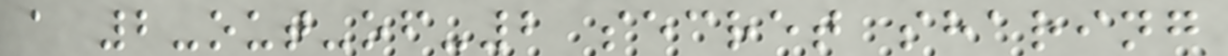a 2-out-of-2 secret sharing
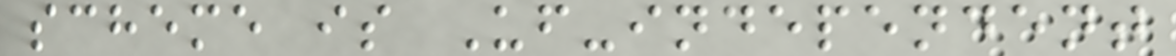scheme is Uf-independent
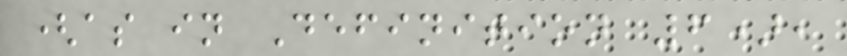(as in Definition 6),
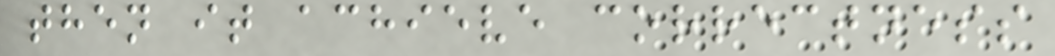then it achieve correctness
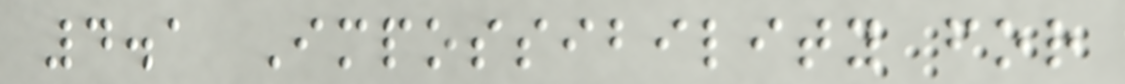4.1 Impossibility for
